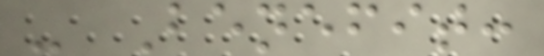- Benefit:
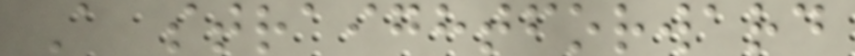A straightforward
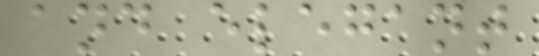and elegant
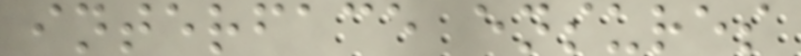interface ensures
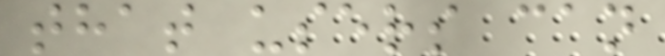that users can
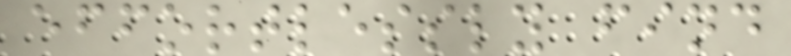effortlessly find
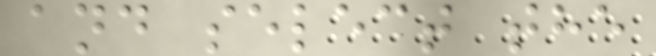and select the
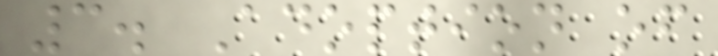3. Adoption of
